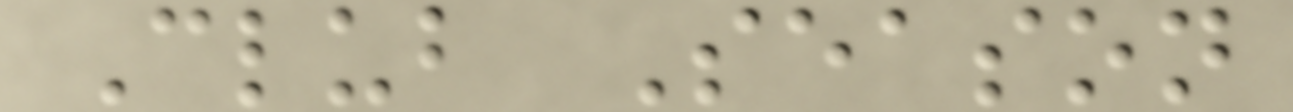Club Season
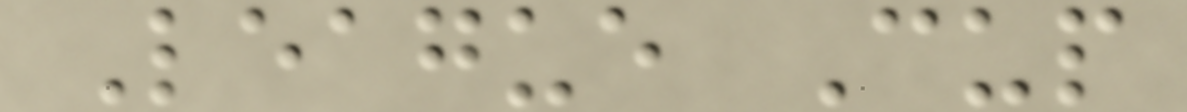League Cup
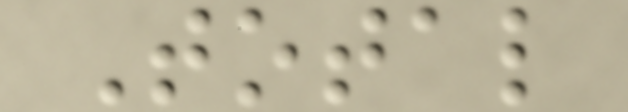Total
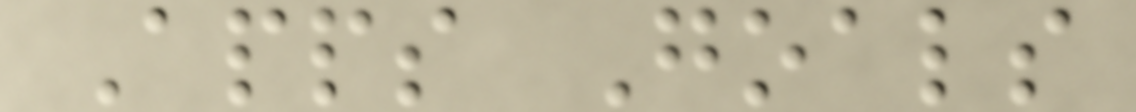Apps Goals
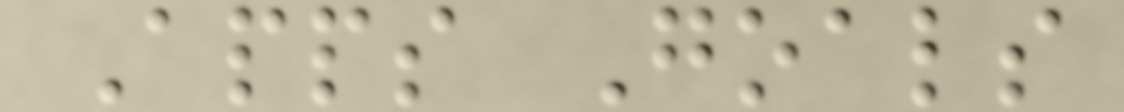Apps Goals
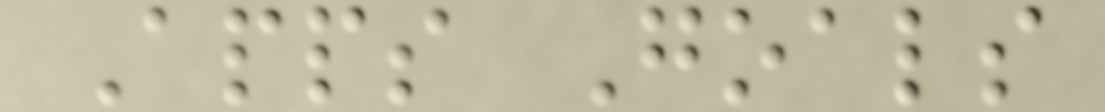Apps Goals
